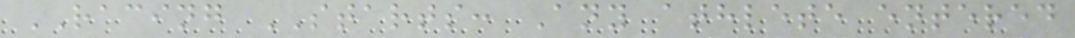RACING STARTS: Any athlete entered
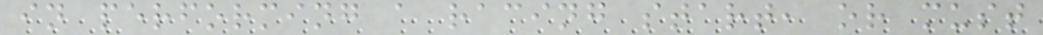in performing a racing start, or must
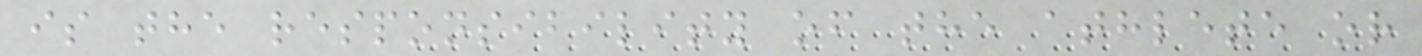is the responsibility of the athlete or
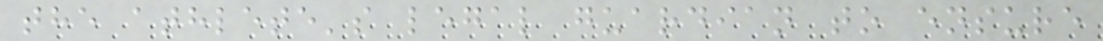the athlete's legal guardian to ensure
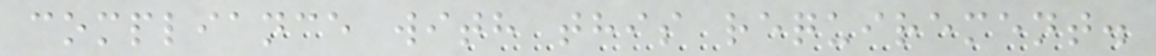compliance with this requirement.
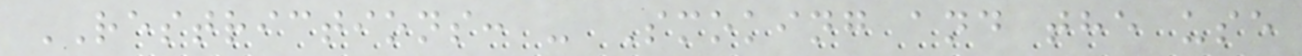RESTRICTIONS: - Smoking and the use
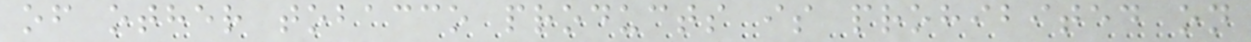of other tobacco products is prohibited on
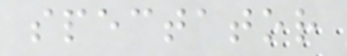spectator
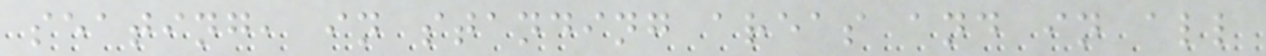seating, in standing areas and in all
